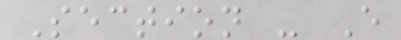Section - E
